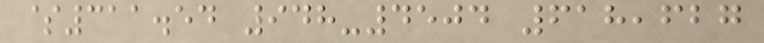$311.54 948-4504 618,627
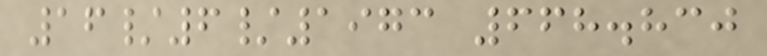16/6/1973 668.830
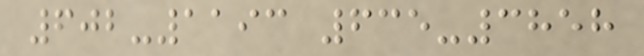602-1193 635-3858
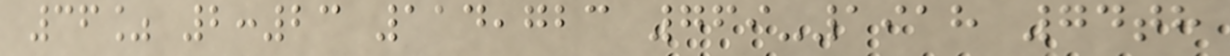36% 2:23 114,723 769-1918 74th
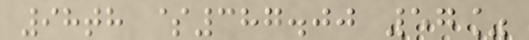98th $387.00 57%
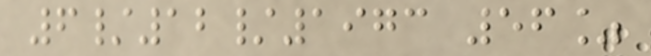6/12/1973 56%
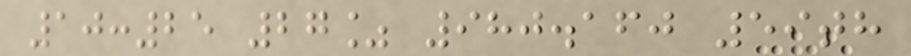10:25 27% 980.160 59th
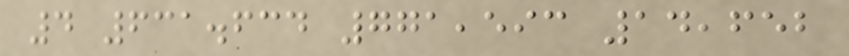4 631.634 771,593 14,652
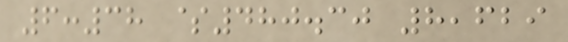6:38 $480.30 8,629
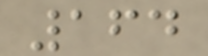164
